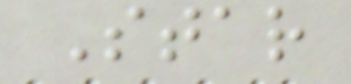Star
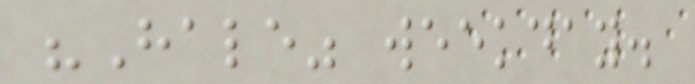"Hale" weekday.
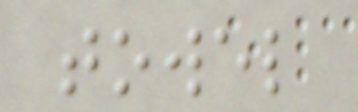towel
